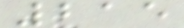215
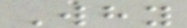Why
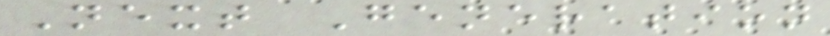Next Generation
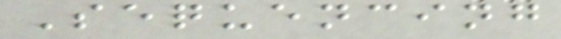Sequencing
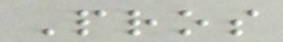Pros
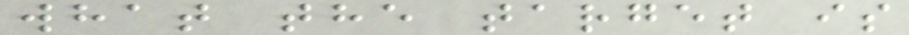what the target is
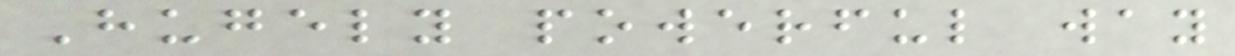Hugely powerful way
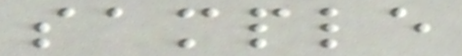sample
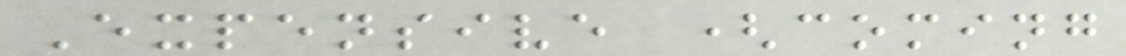Expensive (coming
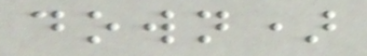down)
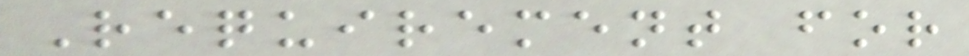Requirement for
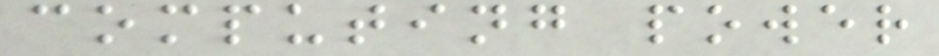computing power
